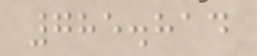785.814
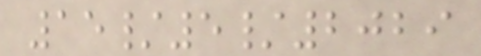15/5/2029
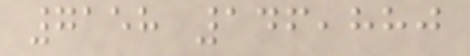7158 146,880
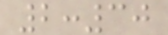2:30
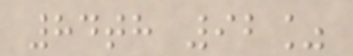84th 92%
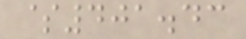$401.43
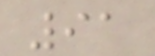91
